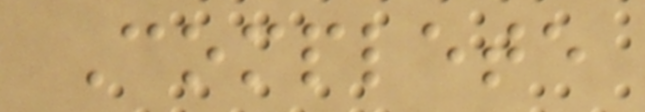Complete
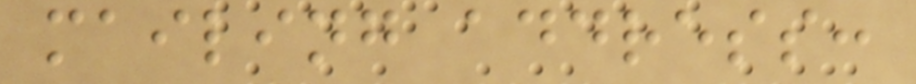mailing address:
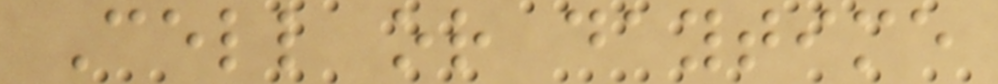Cell or daytime
